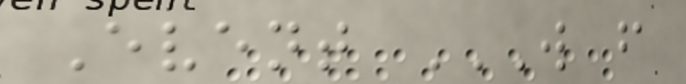Event W F
